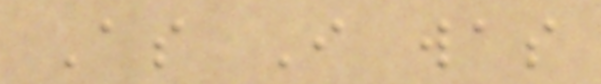As I was
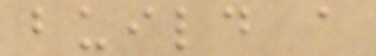build a
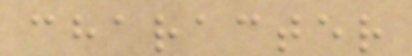character
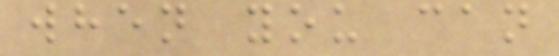when you can
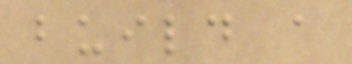build a
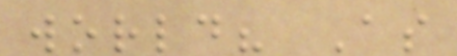world? As
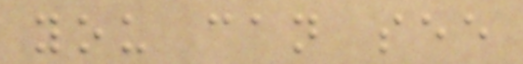you can see
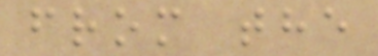from the
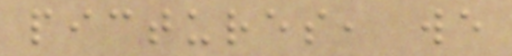pictures, we
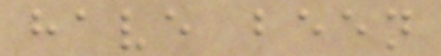have been
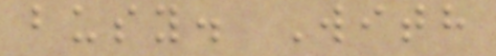busy. With
